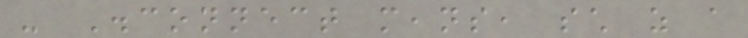- Disconnect means, such as a
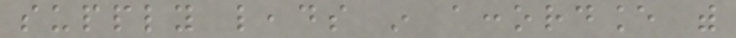supply leads in accordance with
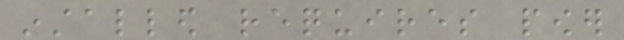installed requires power
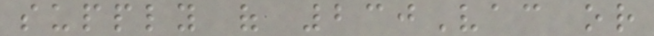supply of 230Vac or
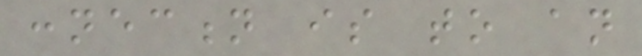connection is to an
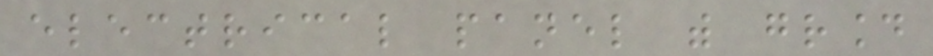electrical panel with ground
